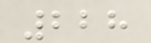228
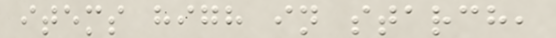items high in starch,
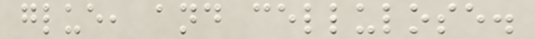glue, and cellulose.
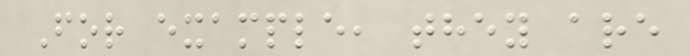For example, they are
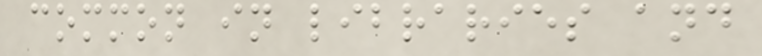common in libraries and
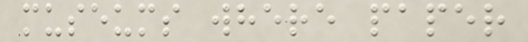museums where paper
